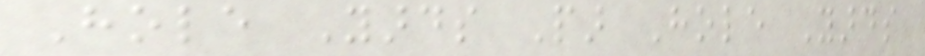Hole Yards Par Hole Yards
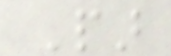Par
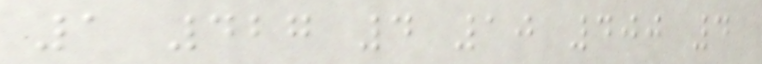1 427 4 10 400 4
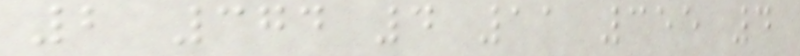2 374 4 11 355 4
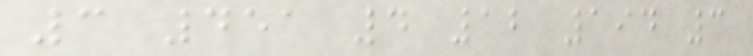3 451 4 12 194 3
